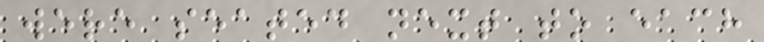were seated next to each
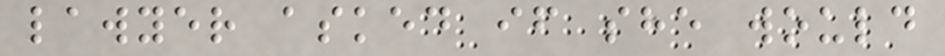lawyer asked if she would
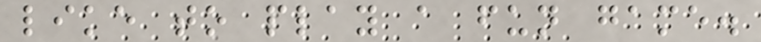like to play a fun game.
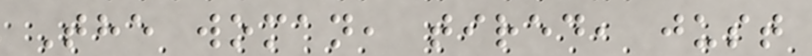The woman, tired, just
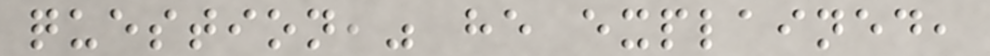question," he explained,
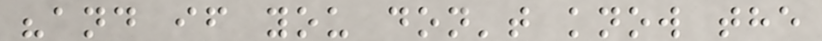"and if you don't know the
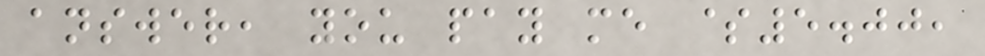answer, you pay me $5.00,
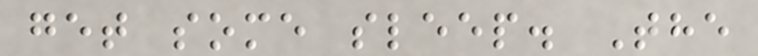get some sleep. The
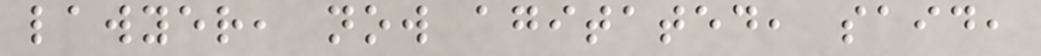lawyer, now agitated, said,
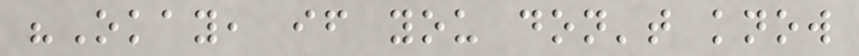"Okay, if you don't know
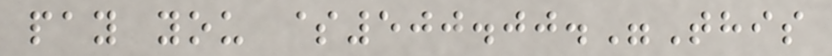pay you $500.00."This
